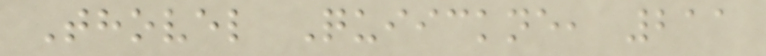Thovel Quiickne, 211
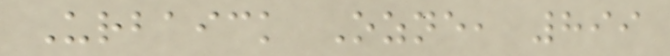Urbaick Ozne, 899
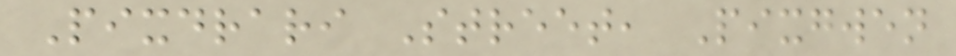Pixdrari Street, Pixgwen
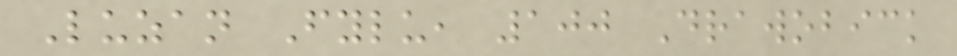Luzan Fylu, 100 Drawobick
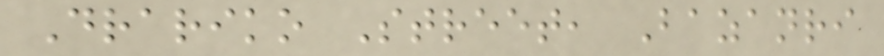Drariko Street, Bazanri
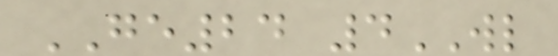GE24 4WL
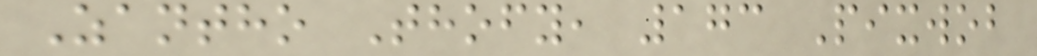Zantho Thofy, 173 Pixwob
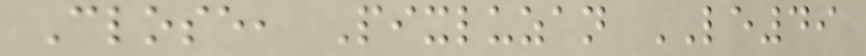Close, Pixluzan LE49
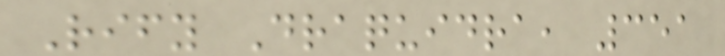Rify Draquidra, 351
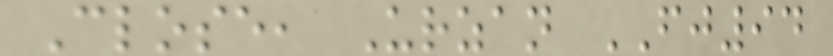Close, Urzan FJ94
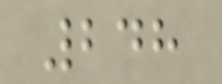248
